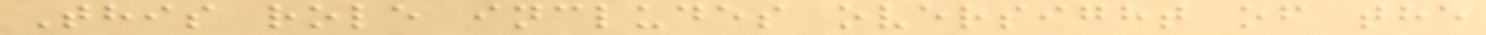This role includes oversight of the
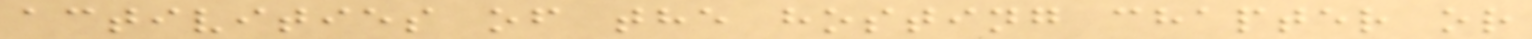activities of the hosting chapter or
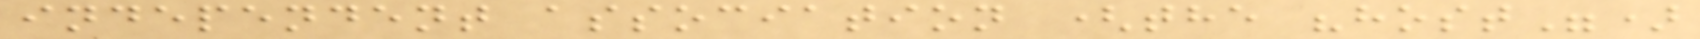independent association (the "host")
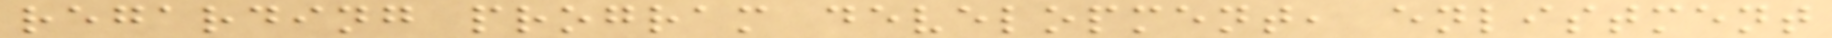regarding program development, enlistment
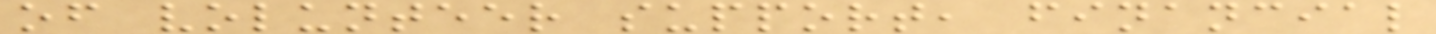of volunteer support, financial
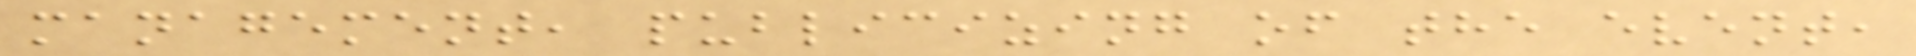management, publicizing of the event,
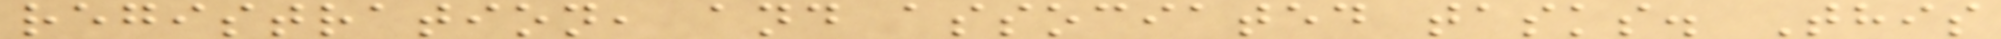registration, and associated tasks. This
